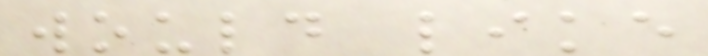would like
